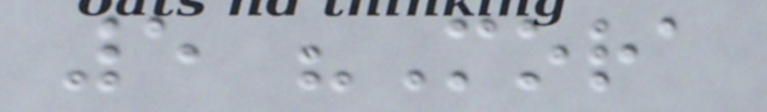5 "Mora
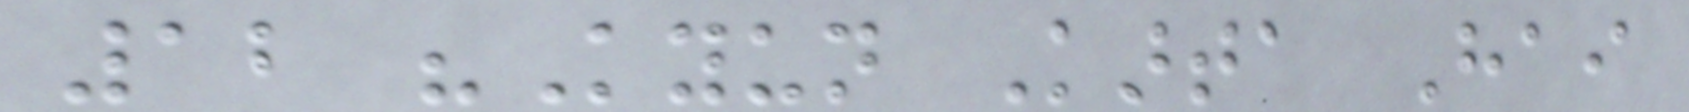12 "Kyun Karta Hai
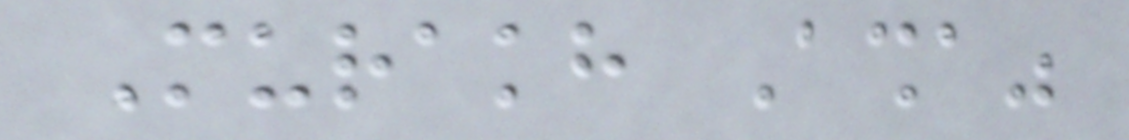Murakh Asha"
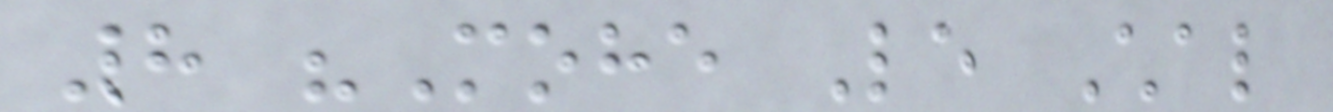8 "Mohe Le Chal
